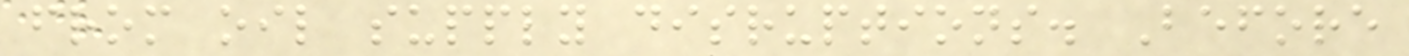from oil supply disruptions. Before
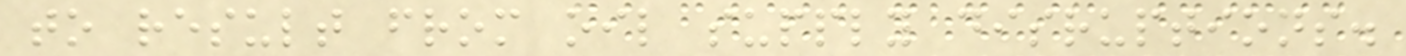to result from oil supply disruptions.
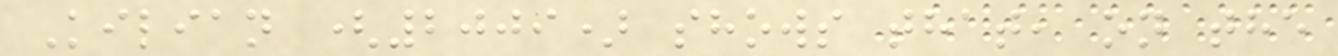Kilian (2009) shows that, on the
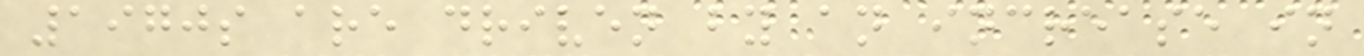1970s are driven by an increase in
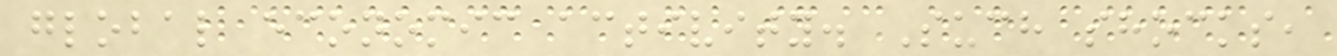global economic activity. Such shocks,
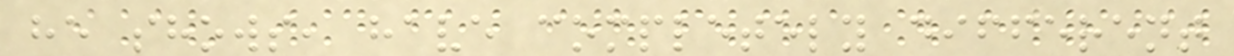he shows, have completely different
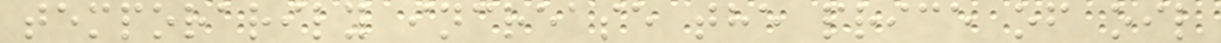temporarily increase the price of oil
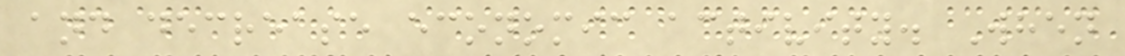and decrease economic activity. When
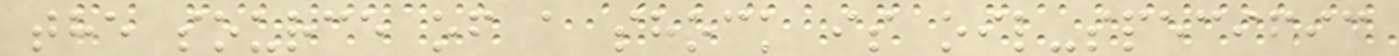the source of a shock is oil-specific
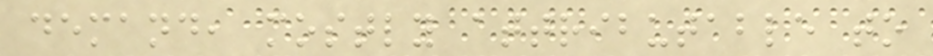demand, mostly attributable to
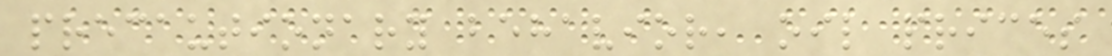precautionary behavior, oil prices
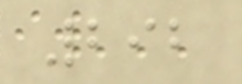292
